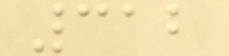312
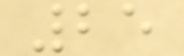25
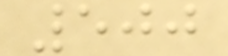500
